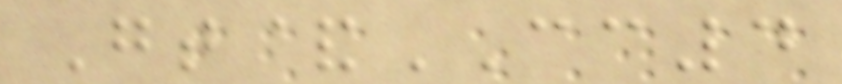Gt&CC4
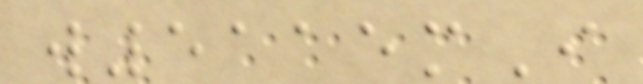w5115mI
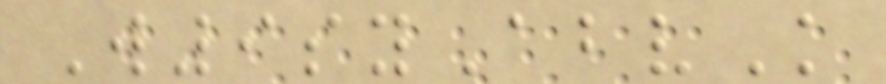W9syAbvK
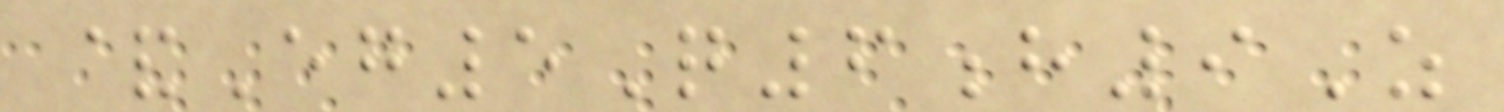&Eg5Q6h9Z
